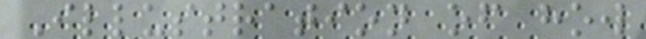Illustration of how
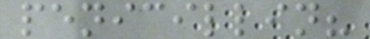penicillin?
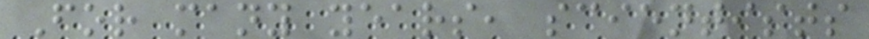For many years, scientists
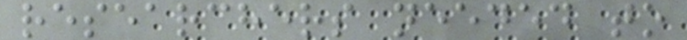researchers needed to
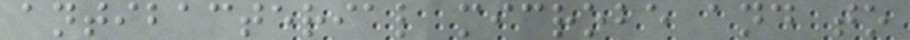antibacterial microbe and to
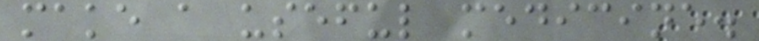make a useful medicine.
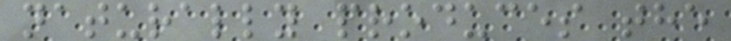naturally produces the
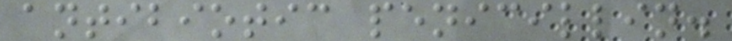antibiotic penicillin.
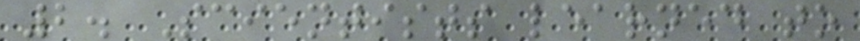2. Scientists learned to
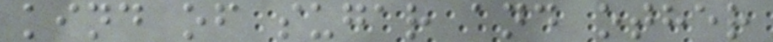kind of sugar and other
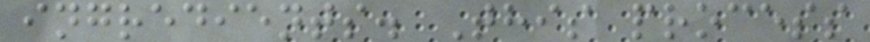ingredients. This process
